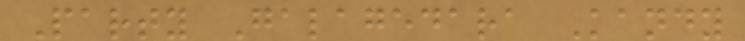Party Galagedara Kandy
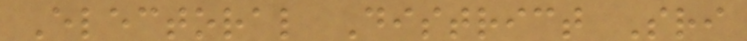Electoral District Sri
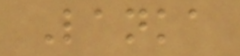Lanka
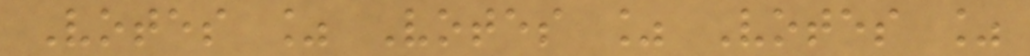Votes % Votes % Votes %
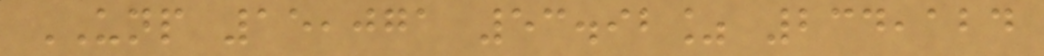UNP 15,071 53.92% 234,124
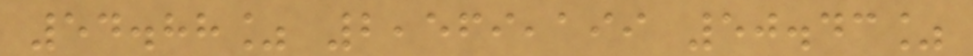54.88% 2,569,199 50.43%
